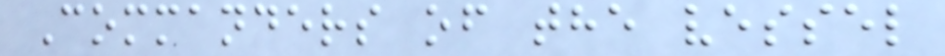Commanders of the vessel
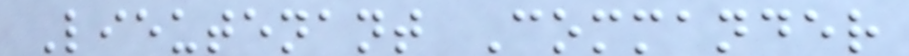Lieutenant Commander
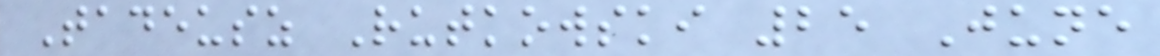Tadeusz Rutkowski 25 June
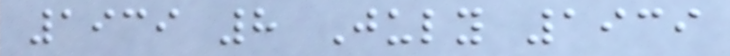1939 8 July 1939
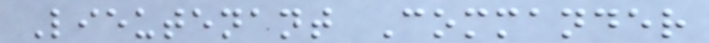Lieutenant Commander
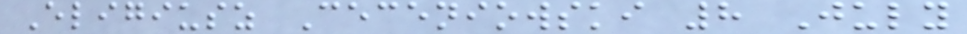Eligiusz Ceceniowski 8 July
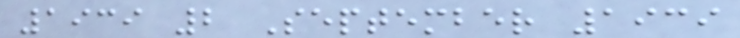1939 2 September 1939
